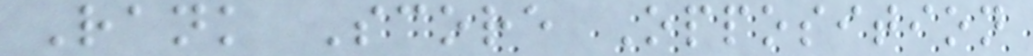Rank Score Opposition
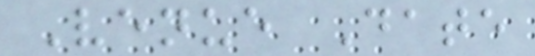Venue Date
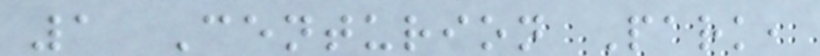1 Centurion Park,
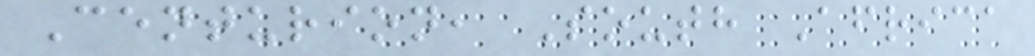Centurion, South Africa
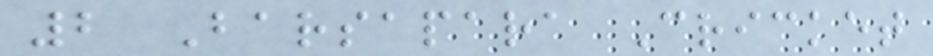2 Barsapara Cricket
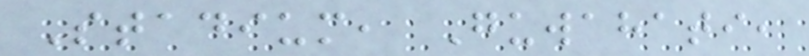Stadium, Guwahati,
